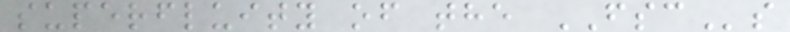superfluity of the FSCs
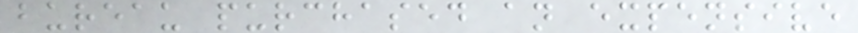bureau purchased an expensive
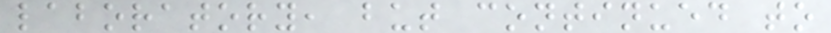laboratory, but continued to
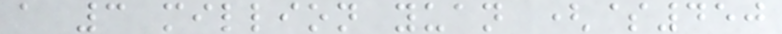a 3 million yuan ($450
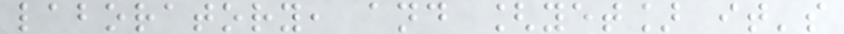laboratory, and [yet] it's
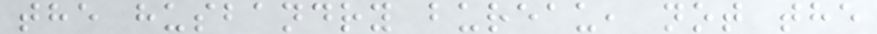the husbandry bureau, not the
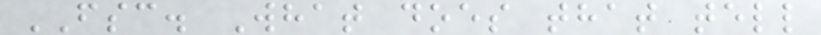FSC. What does that tell
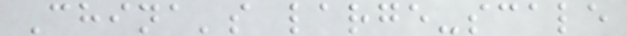China's large-scale
